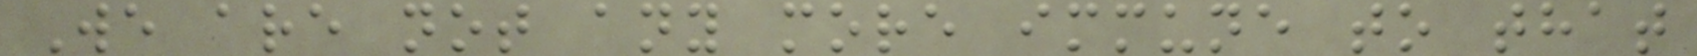We are not any more immune to that
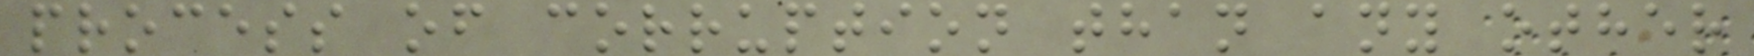process of corruption than any other
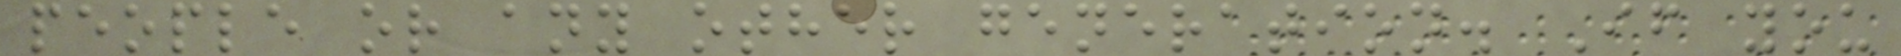people or any other generation. If you
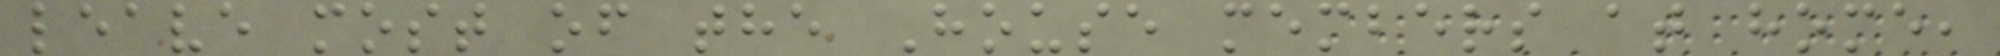leave most of the House members at home,
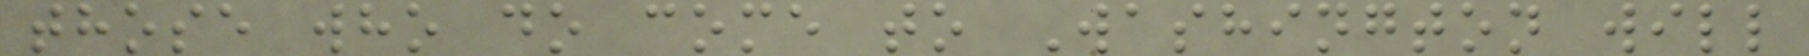those who do come to Washington will
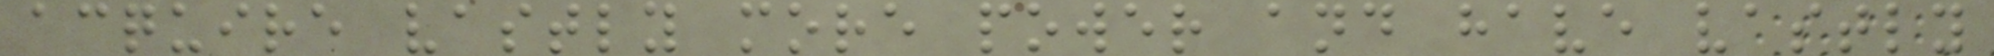acquire vastly more power and have vastly
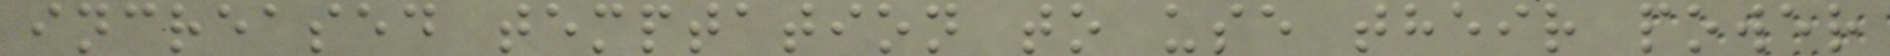increased temptation to use their power
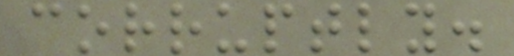corruptly.
